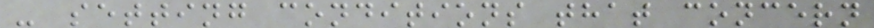- setting conditions that concern
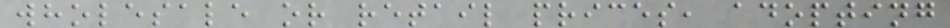wholesale or retail prices, adopting
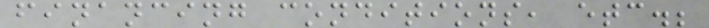financing conditions, etc.;
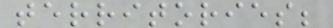territories;
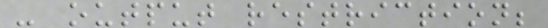- output restriction;
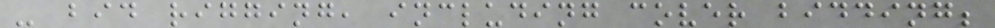- bid rigging, including cover bidding;
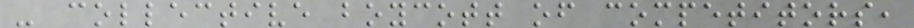- collective boycott of competitors,
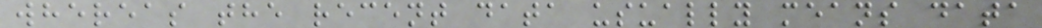whereas the recent data usually means data
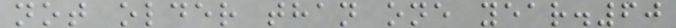not older than one year.60
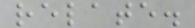relate.
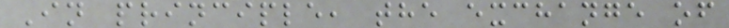In principle, the exchange of
